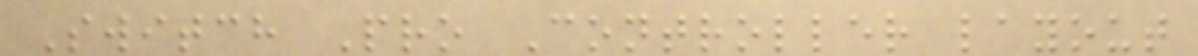Switch Pro Controller layout
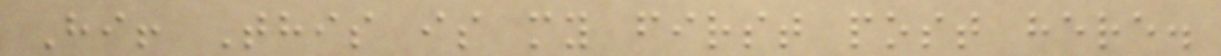Hi! This is my first post here.
